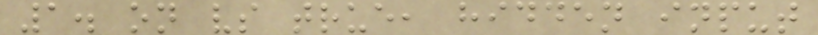1. on vs true, hidden input
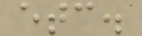etc.
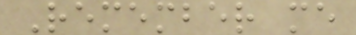Remember me
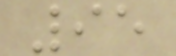95
